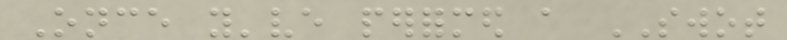Once you've performed a SWOT
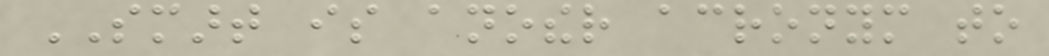SMART is another acronym to
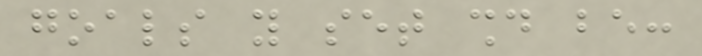goals you set should be:
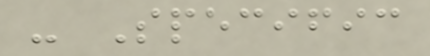- Specific
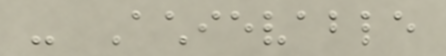- Achievable
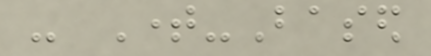- Time-Based
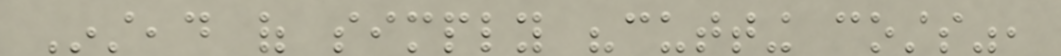Instead of simply "cutting costs",
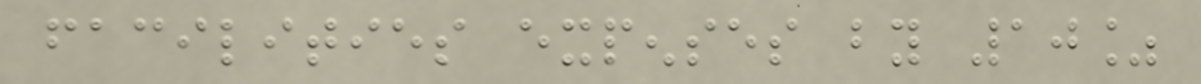facilities expenses by 10%
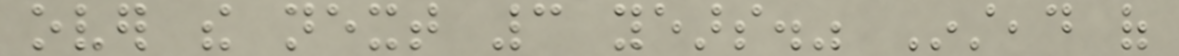over the next 3 years." Instead of
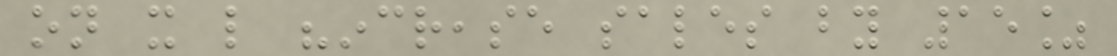on it like "increase sales by 15%
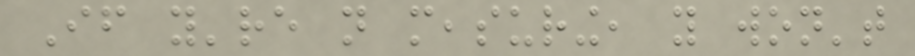If you're not measuring, you won't
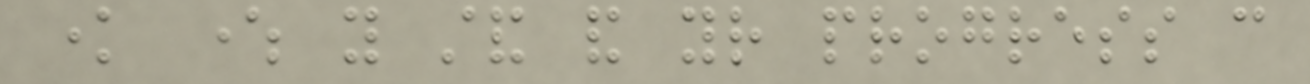know where you stand and your progress can
